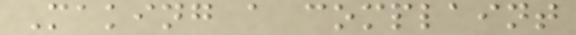Making a complaint
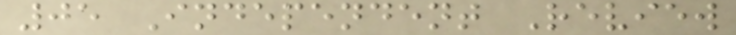05 Independent Review
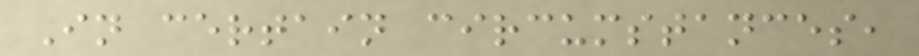In certain circumstances,
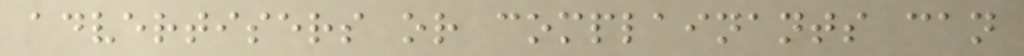advertisers or complainants can
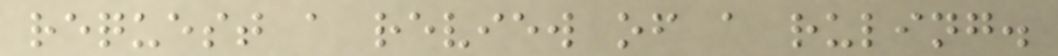request a review of a ruling.
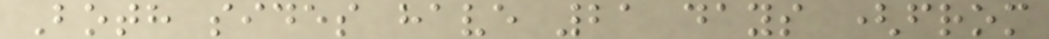Both sides have 21 days (from
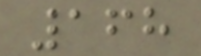168
